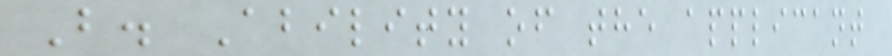B. Ability of the applicant
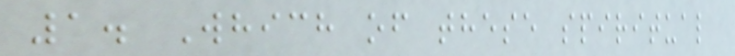1. Which of these spiritual
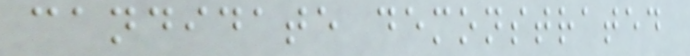candidate demonstrated
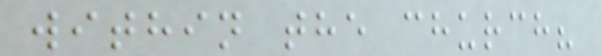within the church?
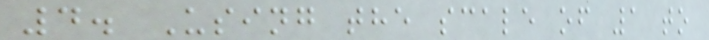4. Using the scale of 1 to
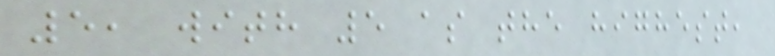5, with 5 as the highest,
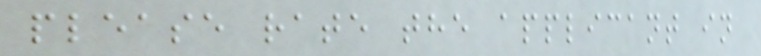please rate the applicant in
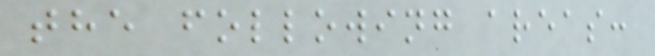the following areas:
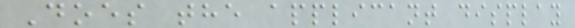Does the applicant display
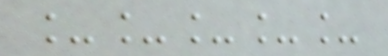_____
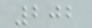202
